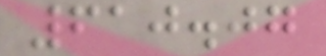610.07
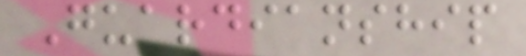Guardianship
